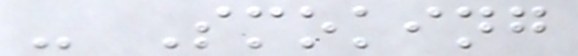- Smoking
